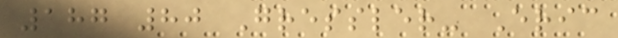187 80 Gressler- Eric
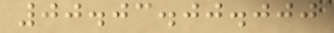00.03.00.000
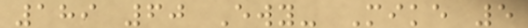189 60 Ewy- Mike 5
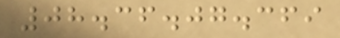08.36.07.369
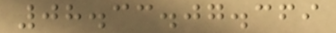08.33.07.369
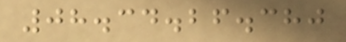08.34.26.380
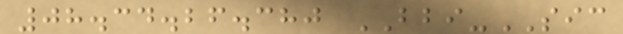08.34.26.380 BBI-SIC
